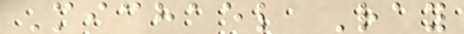Michael Ray
